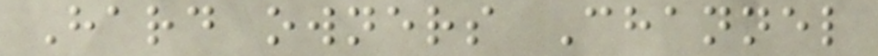Hard owners Channel
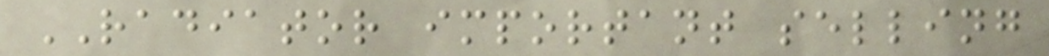RADIATOR important selling
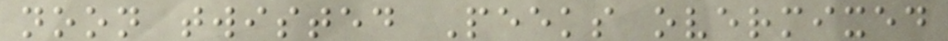noon twisted Peeks overmixed
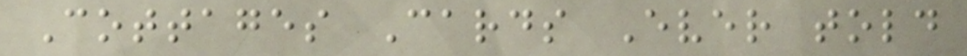Cottages Cards Ever told
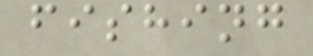fishing
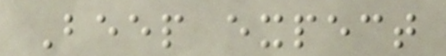Beep expect
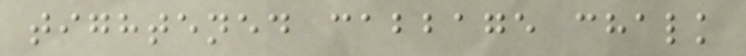tightened cabbage chalk
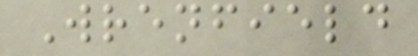Wrenfield
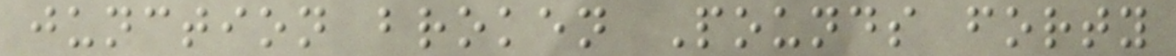junction broken Pounds forty
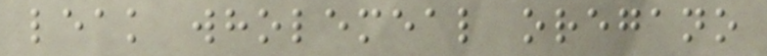leak wholemeal oregano
